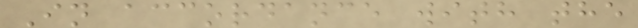In accordance with the
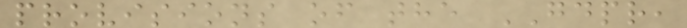provisions of the GDPR,
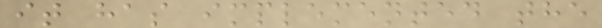it has implemented the
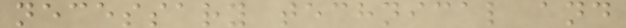necessary technical and
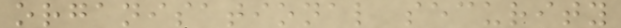organisational security
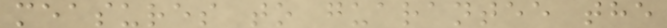measures to guarantee the
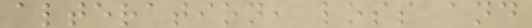alteration, loss and
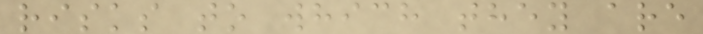risks to which they are
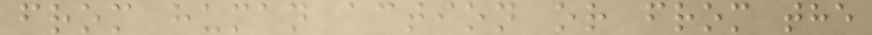from human action or from the
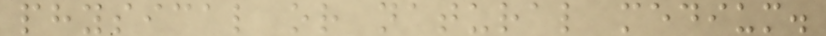physical or natural medium.
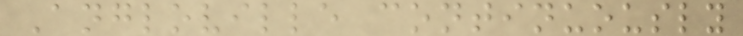Angloville continuously
